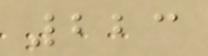223
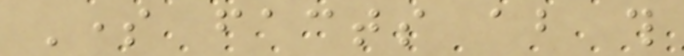Some facts about this
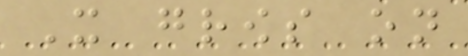It grows on
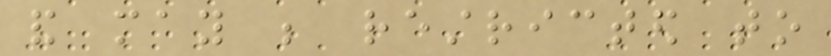and may be restricted to
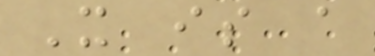It is a
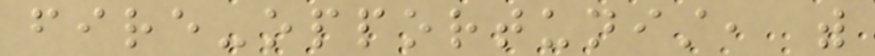fire-opportunist, with
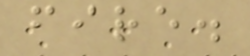fire.
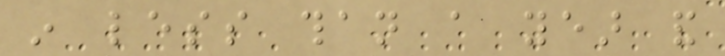in less than a year and
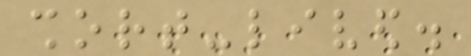short-lived.
